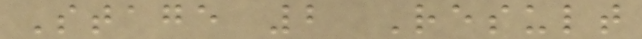Stage 2 Result
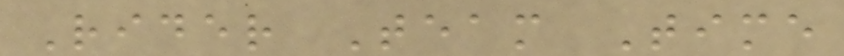Rider Team Time
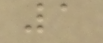1
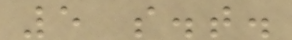5 s.t.
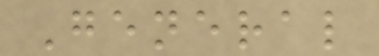General
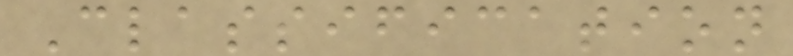Classification
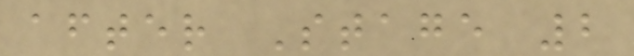after Stage 2
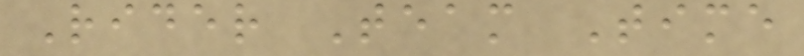Rider Team Time
